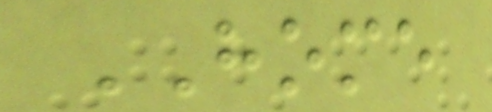HOME
